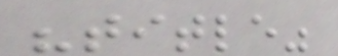"title"
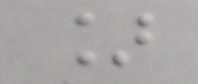]
